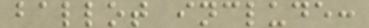ballot include:
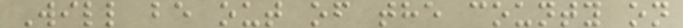Will be out of the county on
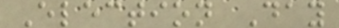Election Day
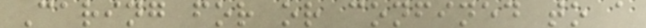Caring for or confined to a
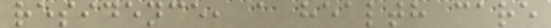residence, a health care
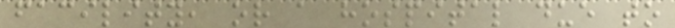facility, or a hospital due to
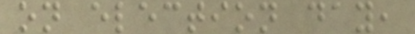on election day,
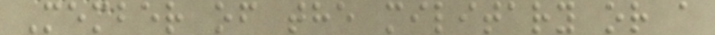Member of the military or a
